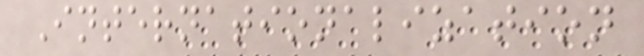Internationalization
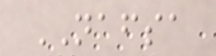NAFSA
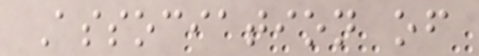Association of
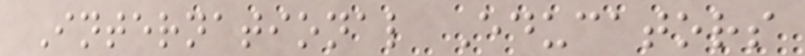International Educators
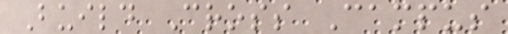Build Cross Campus
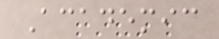Academic
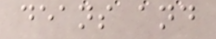deans and
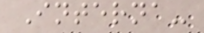Interna-
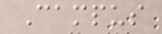Campus
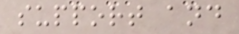support and
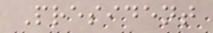President
